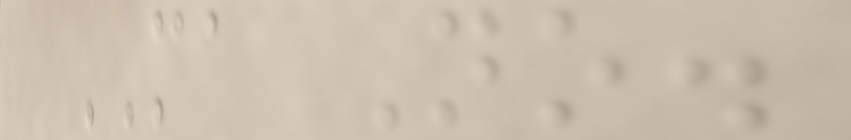MA No.
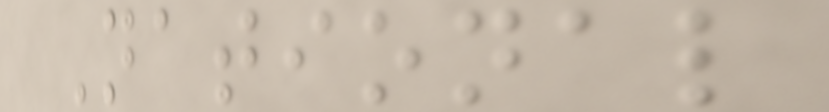National
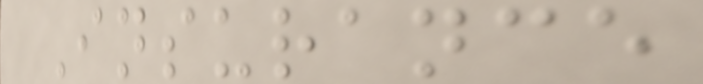Insurance
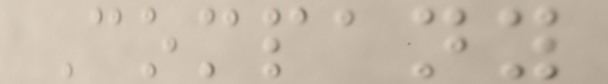Company
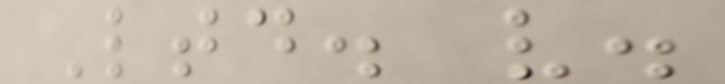Ltd. v.
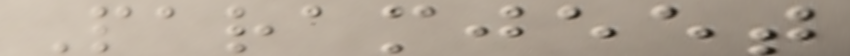Paramjeet
